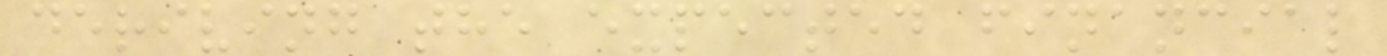deriving the expected financial
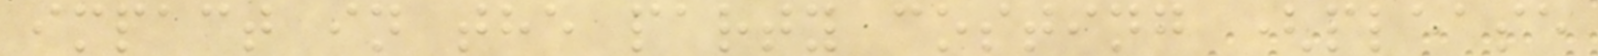impact in the party costing (please
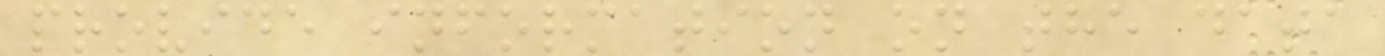provide information on the data
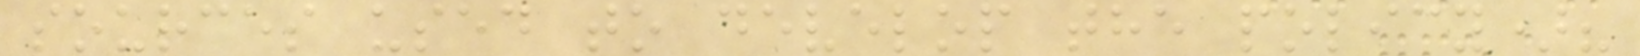sources used to develop the policy)?
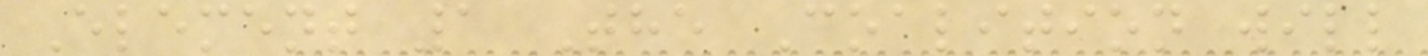Element 1 The Coalition will
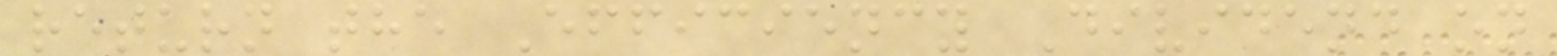return the Efficiency Dividend on
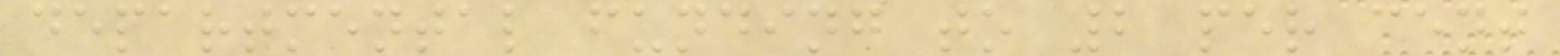departmental funding to 2 per cent
